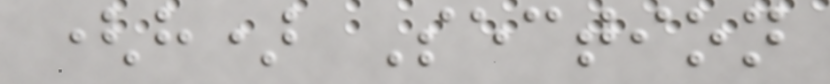(h) Section
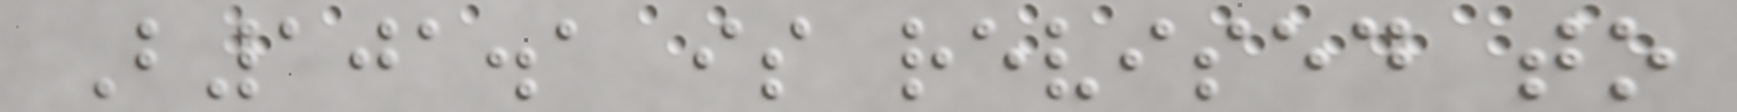B101.1 is revised to
